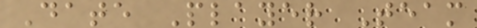Date Player Team
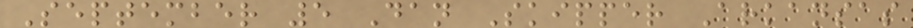September 5 Dan Skipper Arkansas
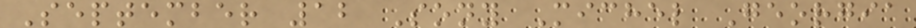September 12 Sony Michel Georgia
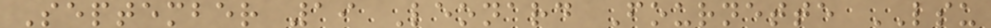September 19 Leonard Fournette LSU
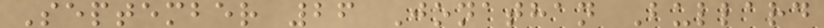September 26 Jonathan Bullard
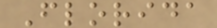Florida
